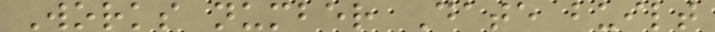Works number Date built
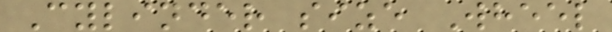Cylinder size Wheel
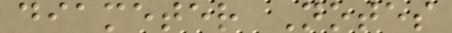diameter Notes
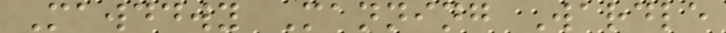Mawddwy Manning Wardle
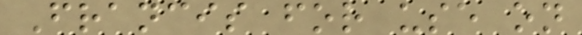Francis for use on
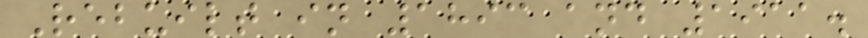Rebuilt in 1893 and 1911.
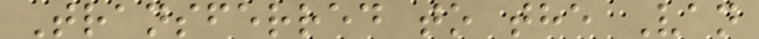Transferred to the Van
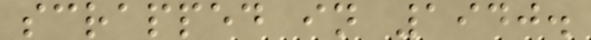scrapped in 1940.
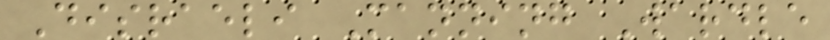Disraeli Manning Wardle
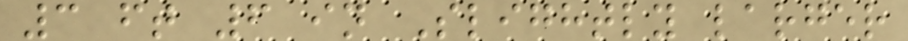3 ft 6 in Slightly larger
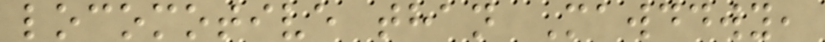locomotive than Mawddwy,
